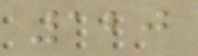120
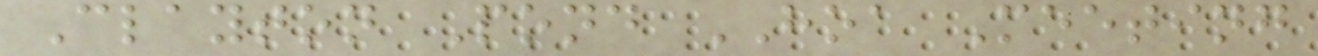Clayton Pond HOA Meeting
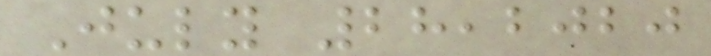July 28,2020
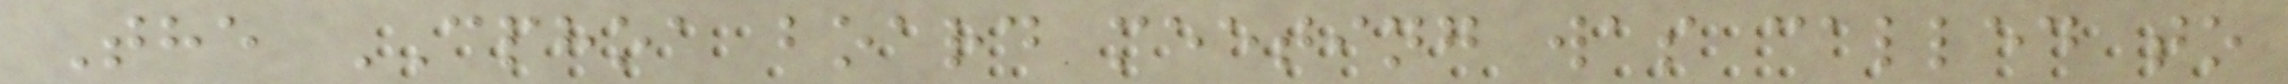The CPHOA board meeting was called to
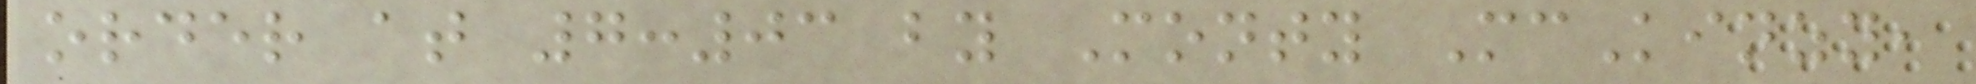order at 7:03 by Monty McKinzy,
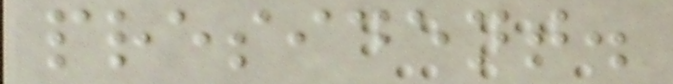president.
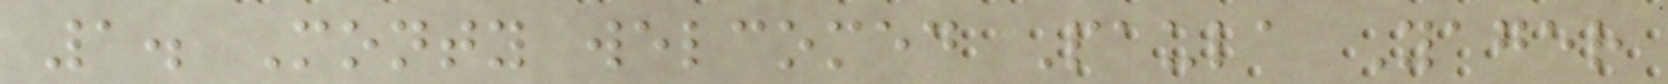1. Monty welcomed Paula Yager
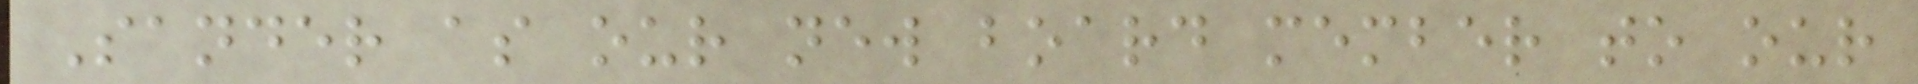Sander as our new board member to our
